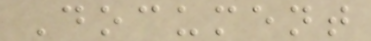Document
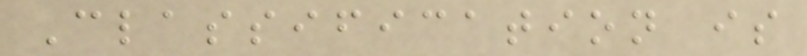Classification is
